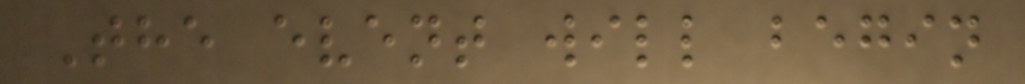The event will begin
